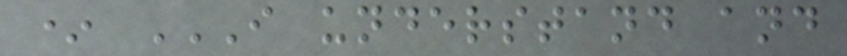* I UNDERSTAND AND
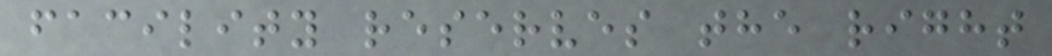facility reserves the right
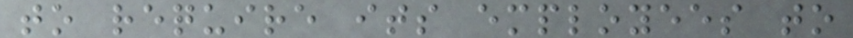to require its employees to
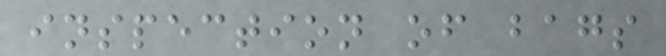inspection of bags
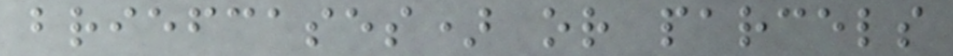briefcases) or parcels
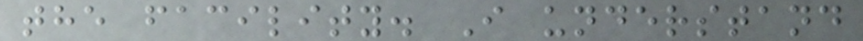the facility. I understand
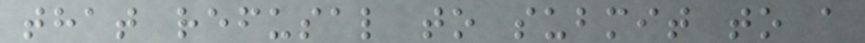that refusal to submit to a
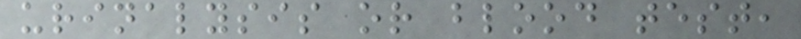urinalysis or blood test,
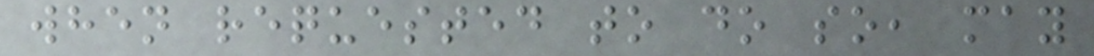when requested to do so, may
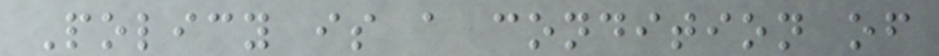Policy is a condition of
